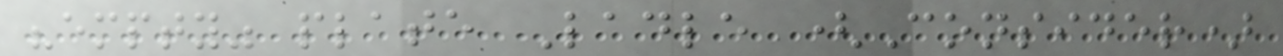"empty" plate Ladle (Consider)
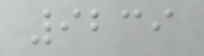9239
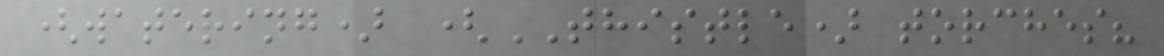(watering) (THISTLE) torches?
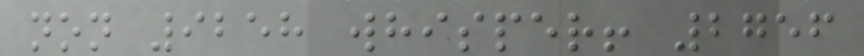non 9258 whisper! 2756
